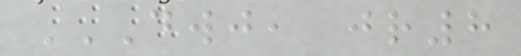DWJ, JR8
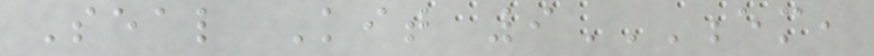Seal Kit 9EM,
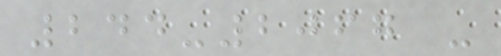244-2067 -
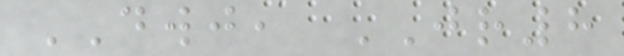DWJ, JR8
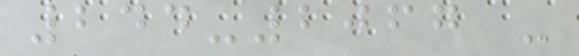244-2067 -
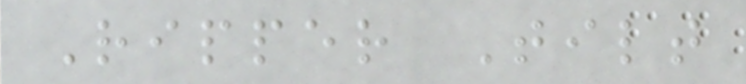Ripper Tilt
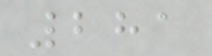281
